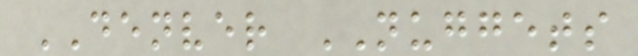DENVER NUGGETS
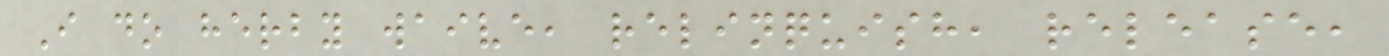I do herby waive, relinquish, release,
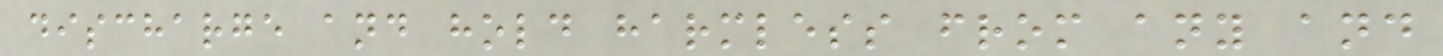discharge and hold harmless from any and
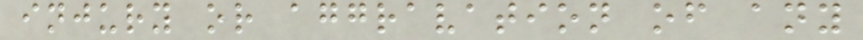injury or aggravation of any
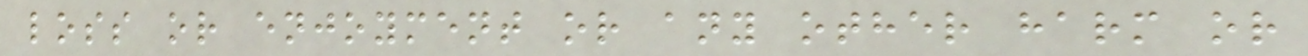loss or enjoyment or any other harm or
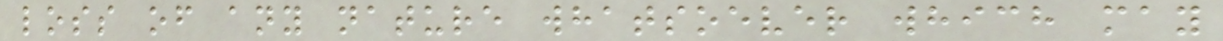loss of any nature whatsoever which may
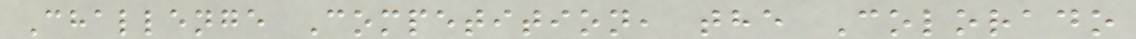Challenge Competition, the Colorado
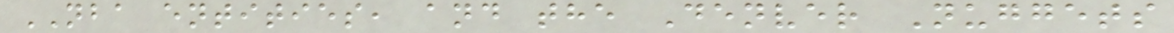NBA entities, and the Denver Nuggets
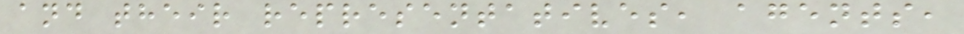and their representatives, agents,
